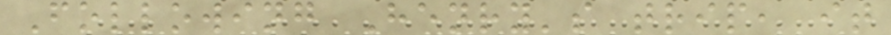Following Henry's trip, it
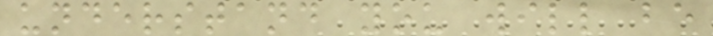understand you will be
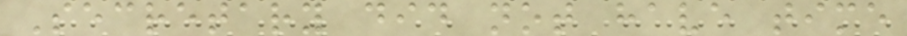Secretary did not have time
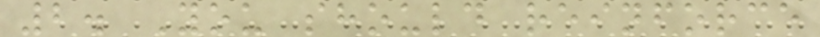2. You should reinforce
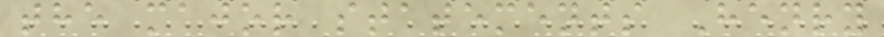the major statements Henry
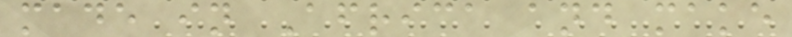made in Africa and make
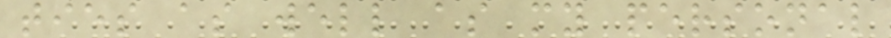ties as well as my personal
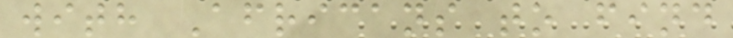with Africans to find
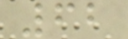62
